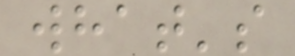what's
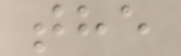the
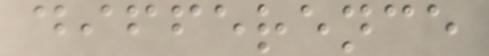difference
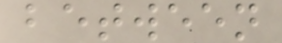between
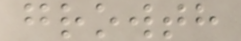growth
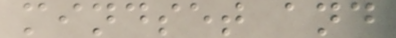mindset and
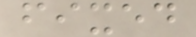fixed
